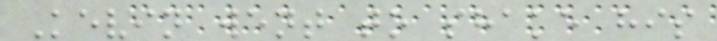Kevin went to shake his
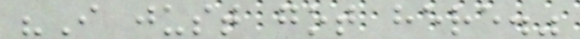"I just got here."
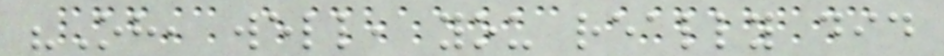"Oh, well, you really did
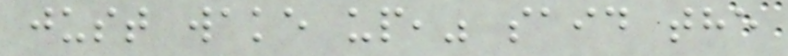just wake up," said the
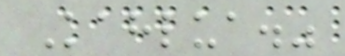Kahlua."
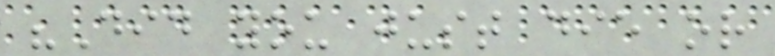"Did you just die or
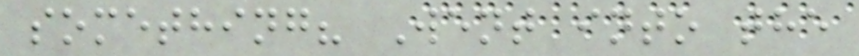something? Went into the
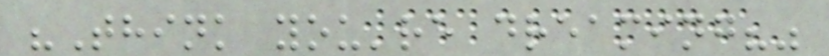"Think you're dreaming?"
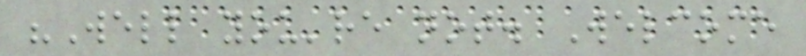"Well you're not. Welcome
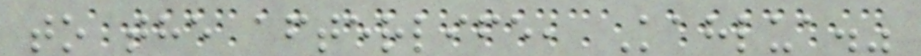to the afterlife, Kahlua."
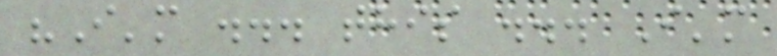"I'm ... this ... I'm
